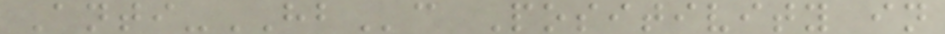Anti-HBc Positivity in
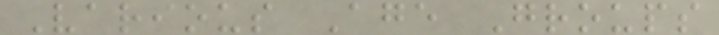Various Age Groups
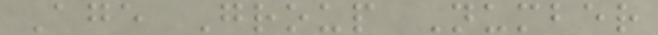Age Group Number
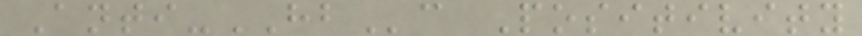Anti-HBc Positivity
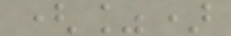(%)
